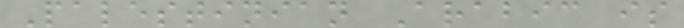Palestinian Arabic is
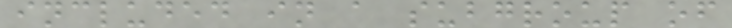included in a subgroup of
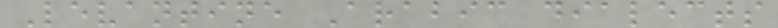Levantine Arabic dialects
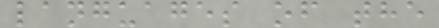languages of the
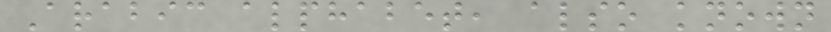Arabic alphabet, also known
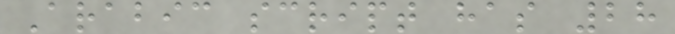Arabic script has 28
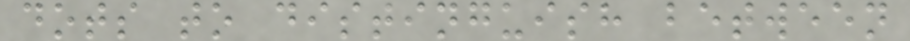dots to distinguish between
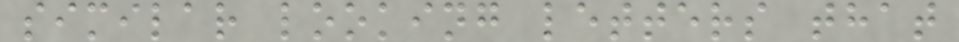similar looking letters that
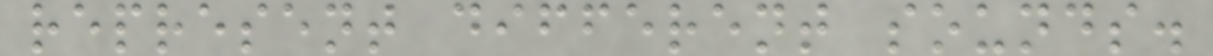represent different sounds.
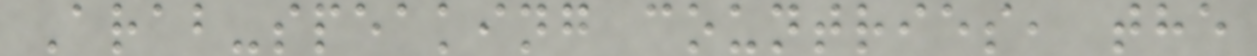Arab-speaking countries, the
